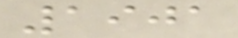1901
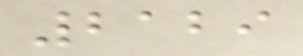2129
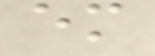em
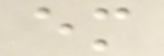em
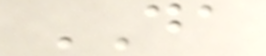DA
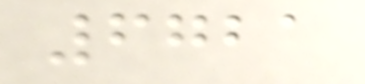6721
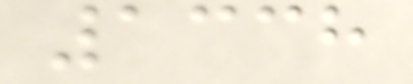1338
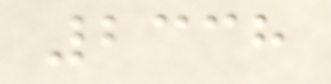2338
